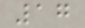17
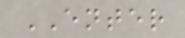ENTER
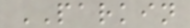PARKIN
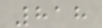818
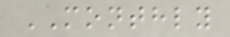MONTHLY
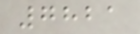7821
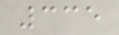335
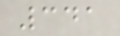341
